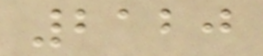2120
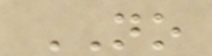NO
